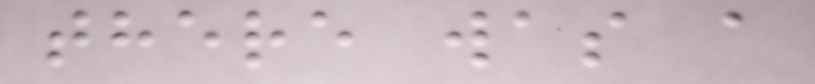there was a
